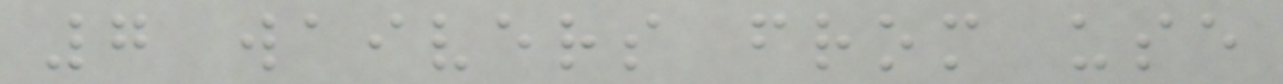7 waivers from use
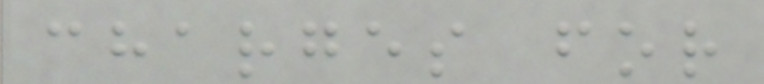charges for
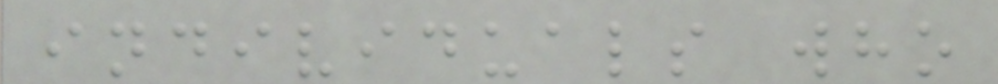individuals who
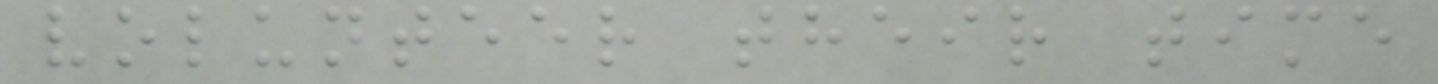volunteer their time
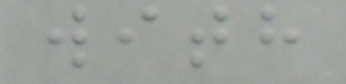with
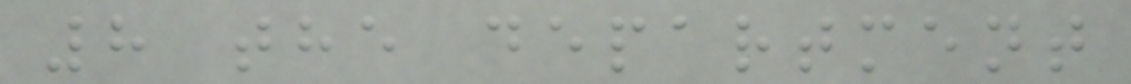8 the department
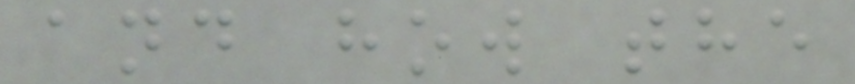and how the
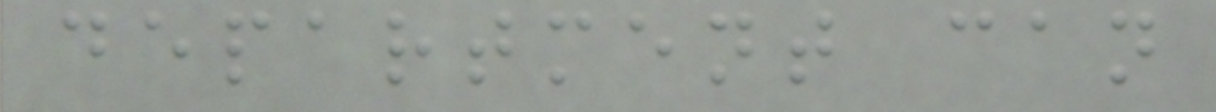department can
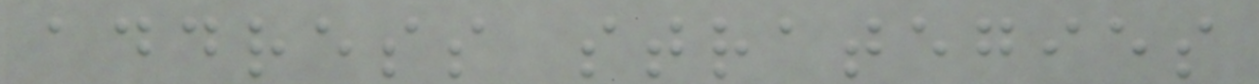address strategies
